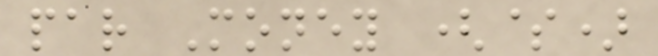par Money ($)
